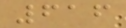616
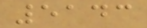5143
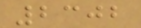2302
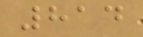814
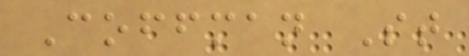Coffman St
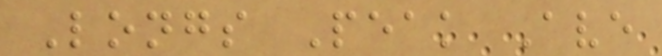Longs Peak Ave
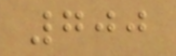700
